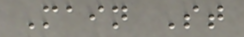Main St
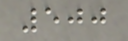500
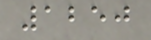1250
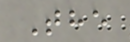The
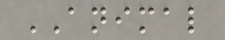ANIMAL
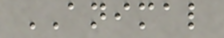ANIMAL
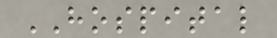HOSPITAL
